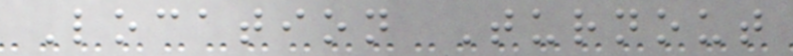Location Turnout
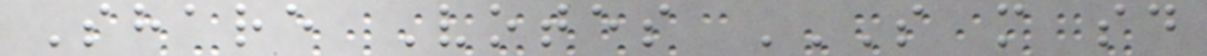Share Votes S M SD
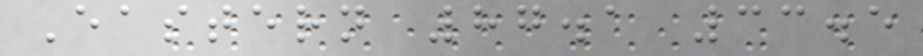Eastern 87.1 33.5
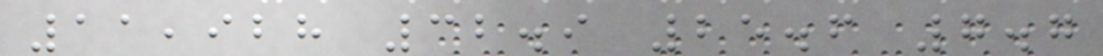11,928 32.9 25.6 7.7
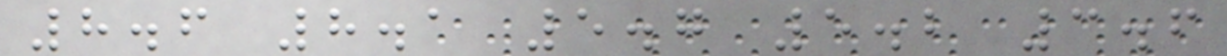8.6 8.1 5.7 5.2 3.6
